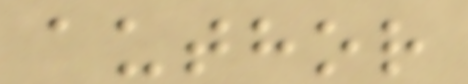author
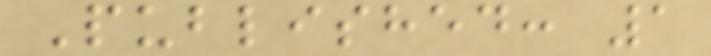Published: 1
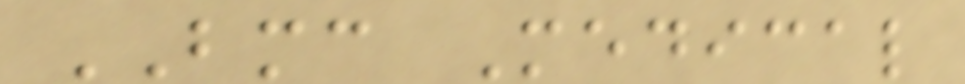BMC Medical
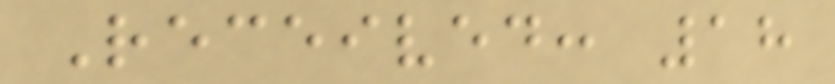Received: 18
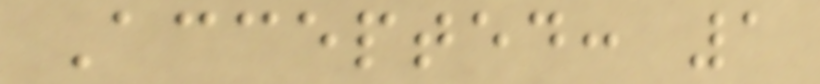Accepted: 1
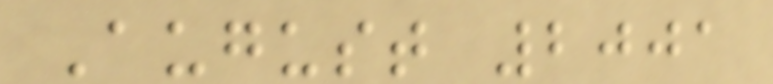August 2001
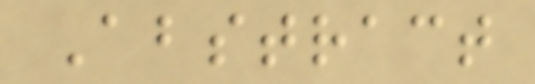Abstract
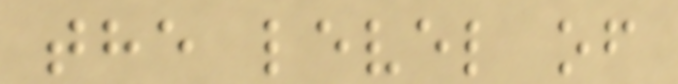the level of
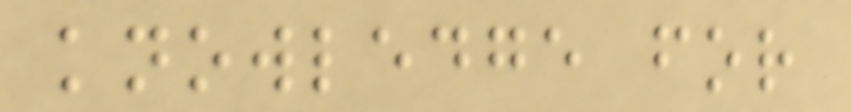knowledge for
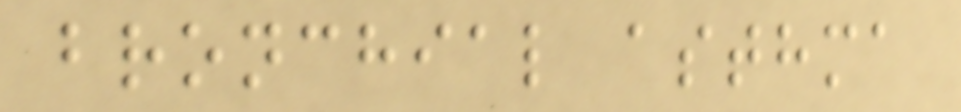bronchial asthma
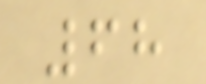68
